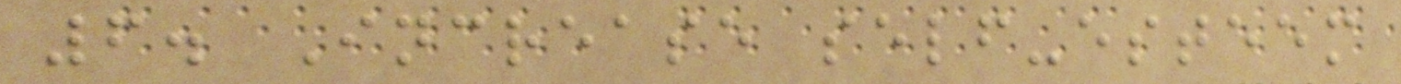6. Increase self-esteem
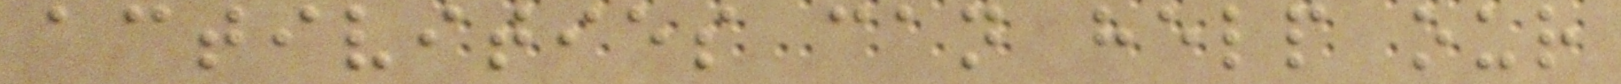activities can help our
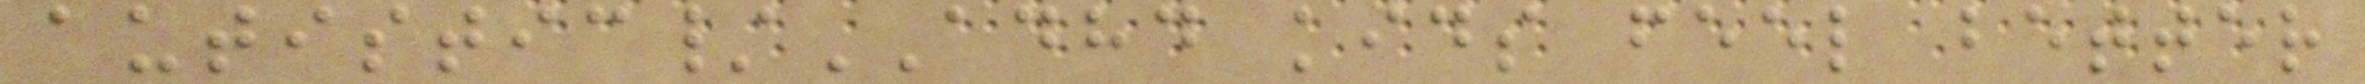autistic/ADHD kids feel better
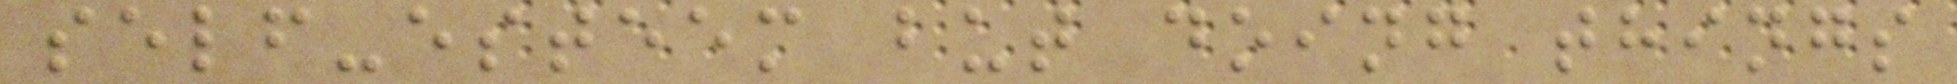self-esteem but doing things
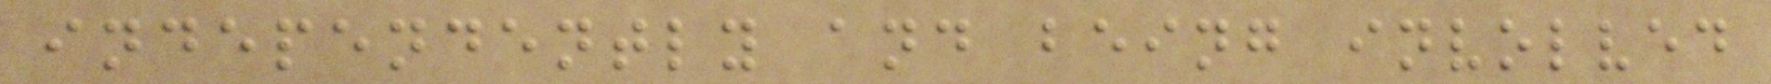independently and being involved
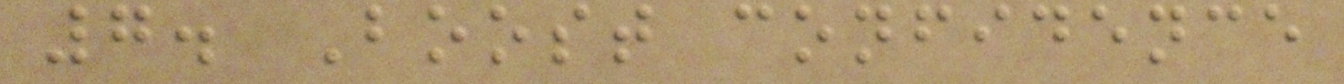7. Boost confidence
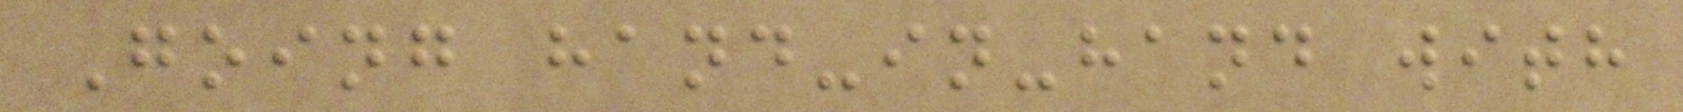Going hand-in-hand with
